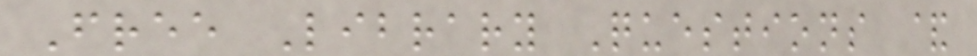Free Library Questions &
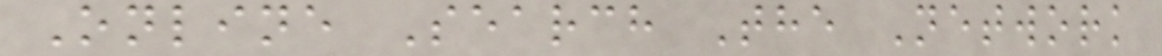Online Search The Network
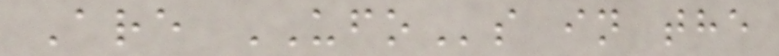Are UFOs in the
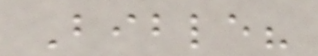Bible?
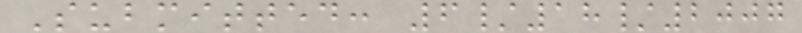Submitted: 6/18/2007
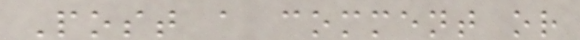Post a comment or
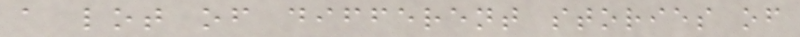a lot of different stories of
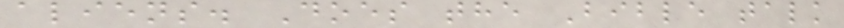aliens. Does the Bible talk
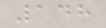148
